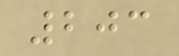203
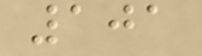101
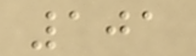101
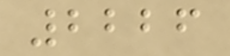2226
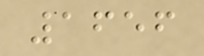1656
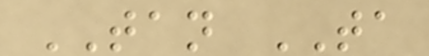TAN TA
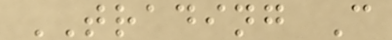TRADING C
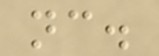nc.
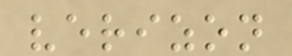verizon
